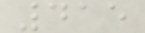415
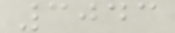3043
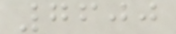7600
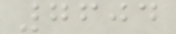7604
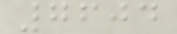7604
